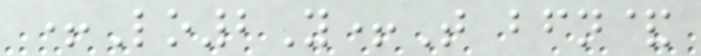+Lo2Y+T bfn&
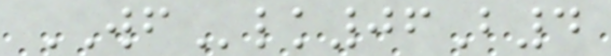WFlk06B4
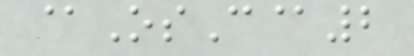@OsC@2
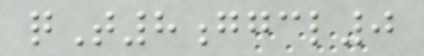qT8ggcl0
